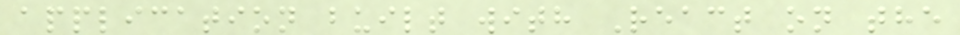application built with React on the
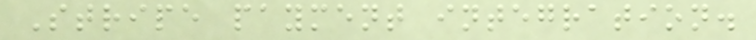Stripe payment integration.
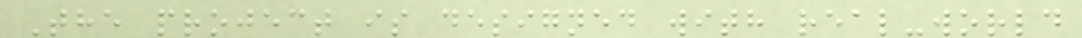The project is designed with real-world
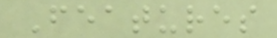Features
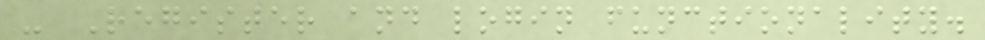- Register and login functionality.
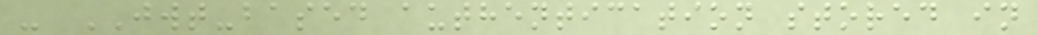- JWT-based authentication stored in
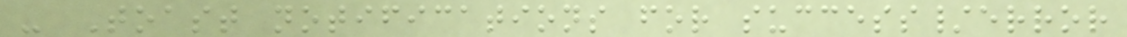- Toast notifications for success/error
